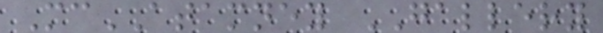McATAMNEY GALLERY
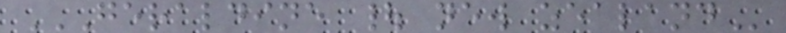GERALDINE | NEW ZEALAND
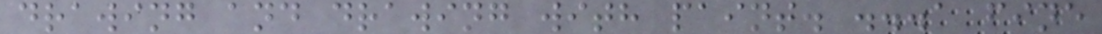drawing and drawing with paint. ...a fine
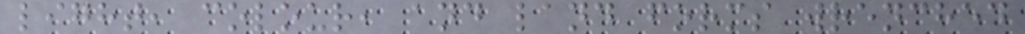light, colour, and land forms wrenched
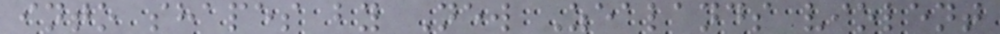into shapes by New Zealands violent
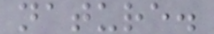nature.
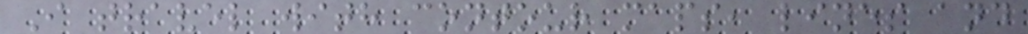I travel with contour maps, lines and
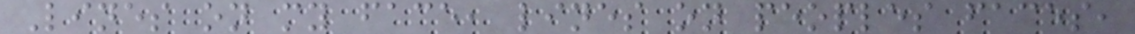Lines on my face, lines on peoples faces,
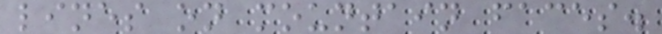lines on mountain faces.
